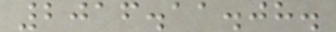2016.11.08.
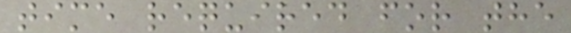time required for the
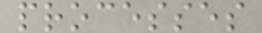processes
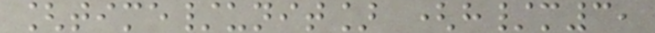[time/unit] (h/m3,
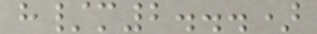h/m2...)
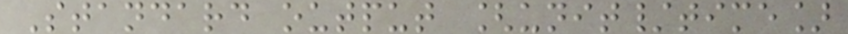Standard output [unit/time]
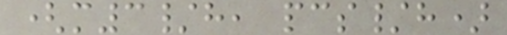(m3/h, pcs/h)
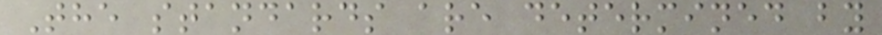The standards are determined by
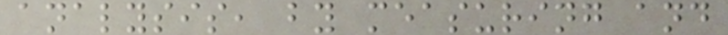analysis, by measuring and
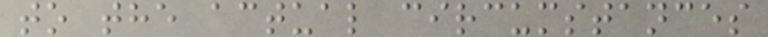to the actual circumstances
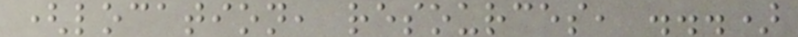(location, resources, ...)
